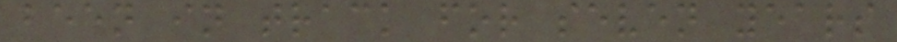been in track for seven years
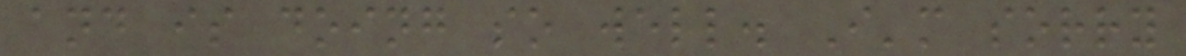and is doing so well. I'm sorry
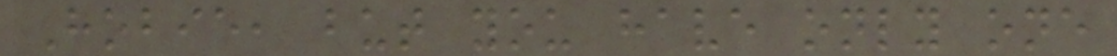Hobie, but you have only one
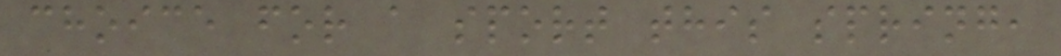choice for a sport this spring,
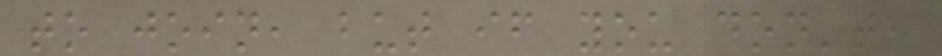to join, but if you don't,
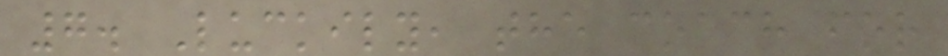7. Luckily, the coach for
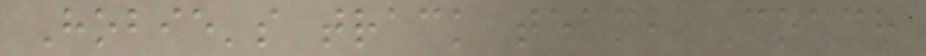Hobie's track team, Coach
